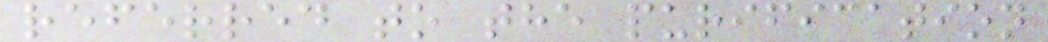referred to the purification
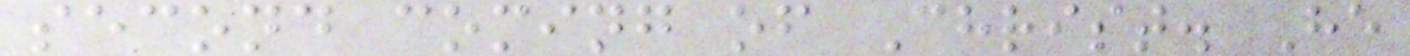second coming of Christ. He
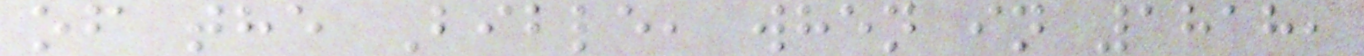of the Bible, when in 1818,
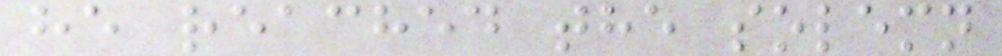he reached the solemn
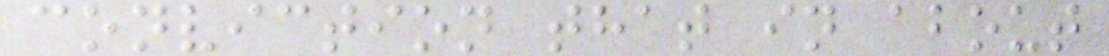conviction that in about
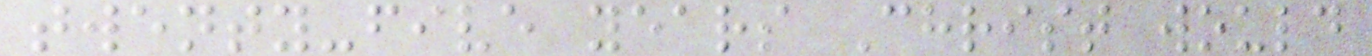twenty-five years Christ would
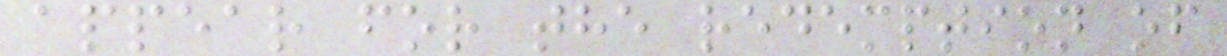appear for the redemption of
